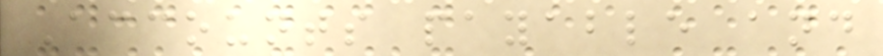Accounts payable and
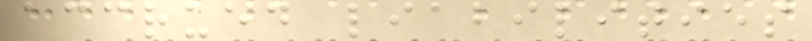accrued liabilities
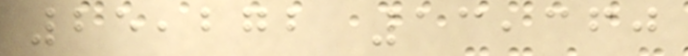25,272 13,360
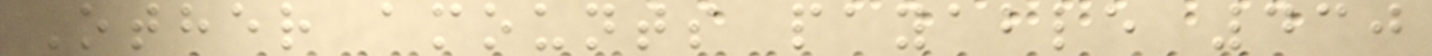Other amounts payable 430
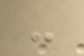-
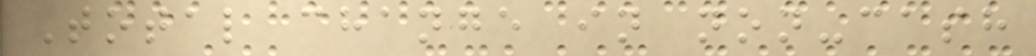Total change in non-cash
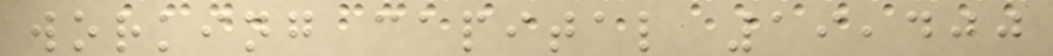working capital 19,400
